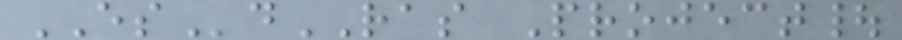ESdRAS Project|
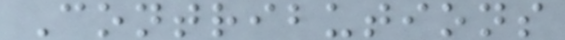Contributions
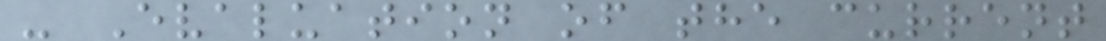- Evaluation of the current
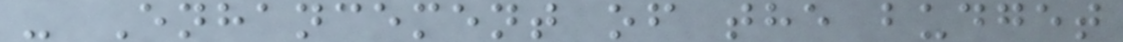- Enhancement of the budget
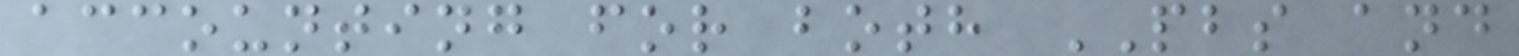accounting for both PBS and
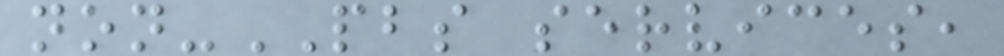non-PBS services,
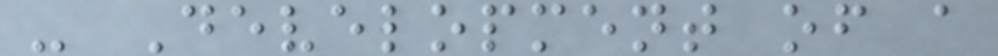- Development of a
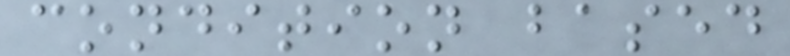condition based
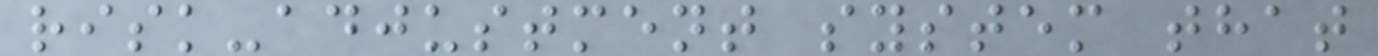risk-adjustment system that
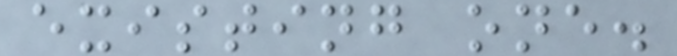existing one.
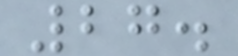27.
